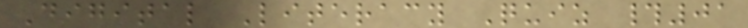Digital Literacy Quiz #01
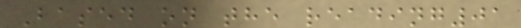Based on the reading01
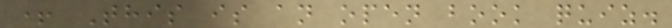+ This is an open book quiz.
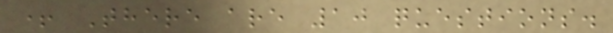+ There are 10 questions.
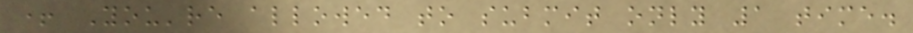+ You're allowed to submit only 1 time.
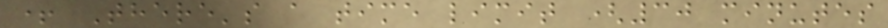+ There's a time limit (30 minutes
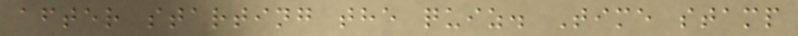after starting the quiz. Time stamp
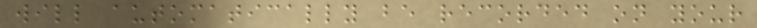will automatically be recorded on your
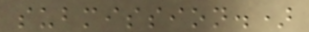submission.)
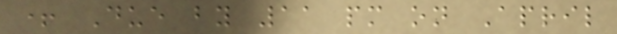+ Due by 11 pm on April
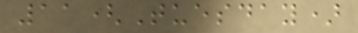11(Tuesday)
